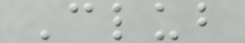Club
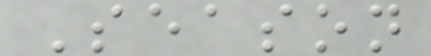Season
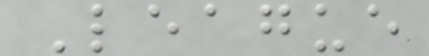League
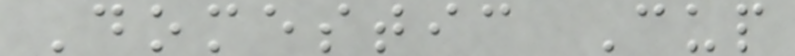Domestic Cup
